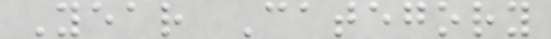Year Category
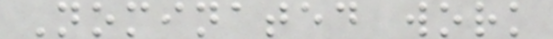Nominated work
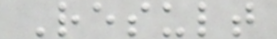Result
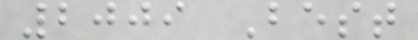2009 Best
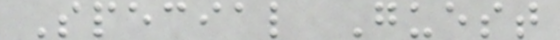Special Guest
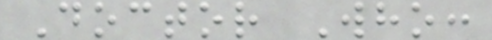Doctor Who:
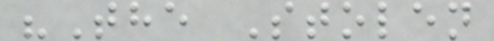"The Stolen
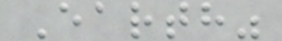Earth"
